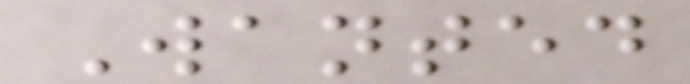Wanted
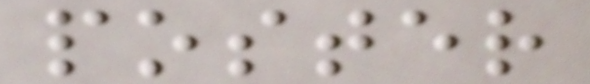poster
